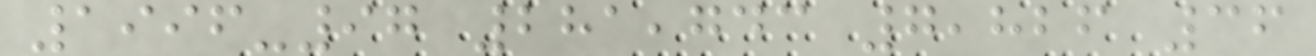1996-97 281,743 7,826 36
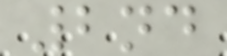2nd
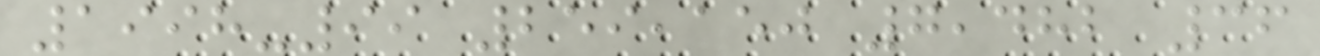1998-99 259,150 7,482 36
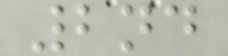2nd
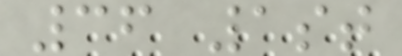36 1st
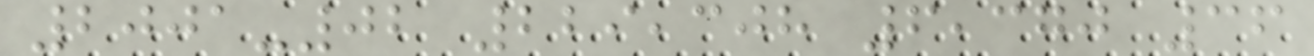2001-02 229,308 6,370 36
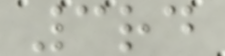3rd
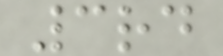3rd
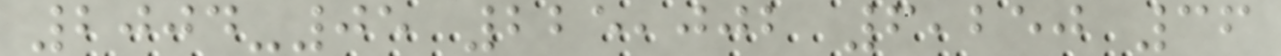2004-05 225,002 6,250 36
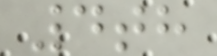4th
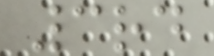3rd
